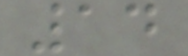14
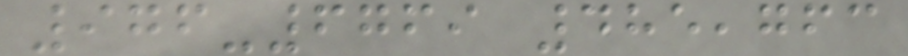976-6769 485,763
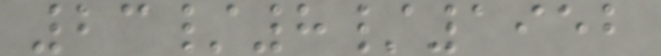23/8/1952
